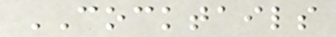COCKTAILS
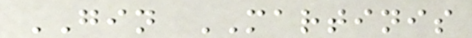GIN MARTINIS
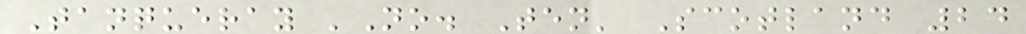Tanqueray 'No. Ten' Scotland 24
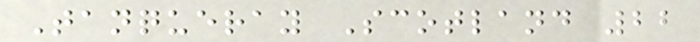Tanqueray Scotland 22
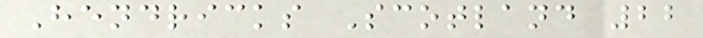Hendricks Scotland 22
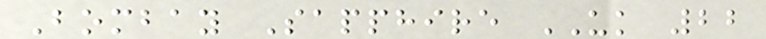Bombay Sapphire UK 22
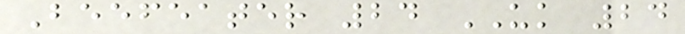Beefeater 24 UK 24
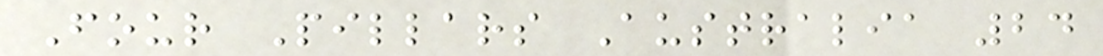Four Pillars Australia 24
